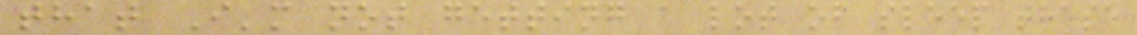that I'm not getting a lot of sleep these
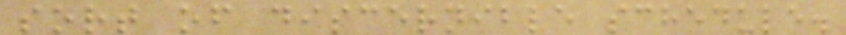sort of discernible schedule.
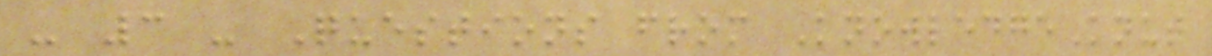- 3 - Questions from KnowledgeKnut
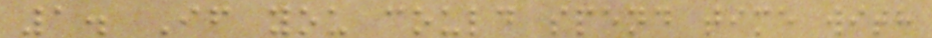1. If you could spend time with
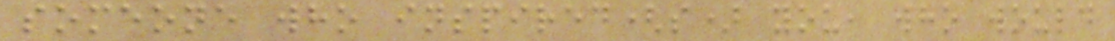someone who inspired(s) you, who would
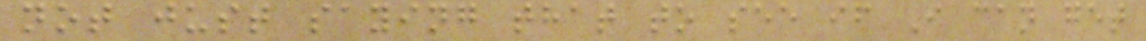not just saying that to see if I can get
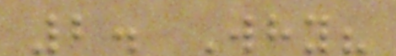2. Why?
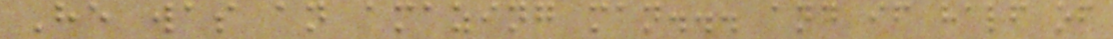He was an amazing man... and if half of
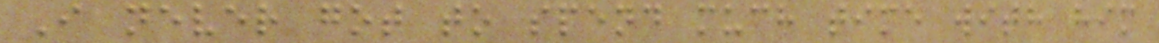I never got to spend much time with him
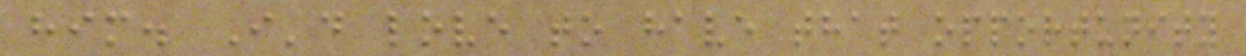him. I'd love to have that opportunity
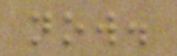now.
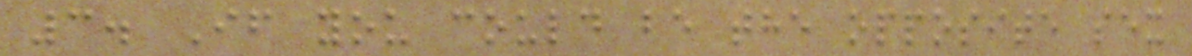3. If you could be the opposite sex
